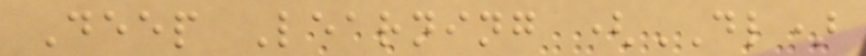Deep Learning (DL)
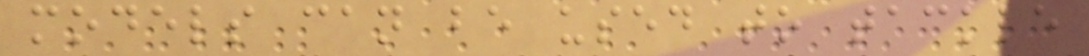models can be used to tackle
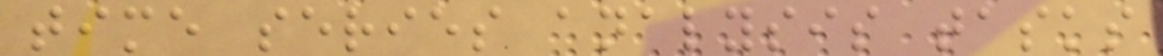time series analysis tasks
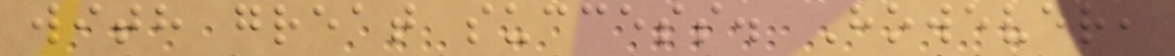with great success. However,
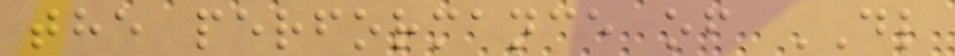the performance of DL
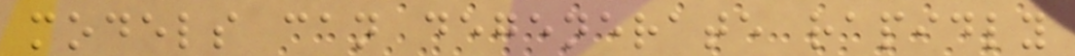models can degenerate rapidly
